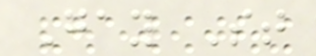Gay St
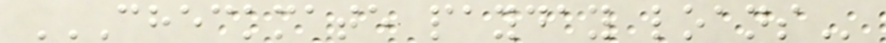CHECKMATE PAYDAY LOANS
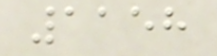1158
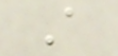A
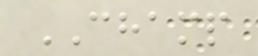CHAMP
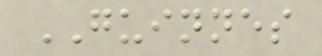GUINNES
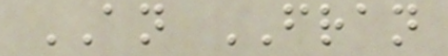AN FRAN
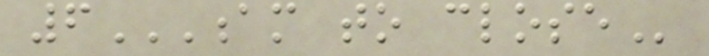6AM TO CLOSE
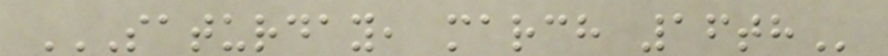SATURDAY, MARCH 16TH
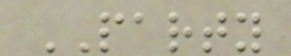PARTY
